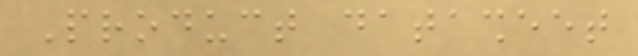Product datasheet
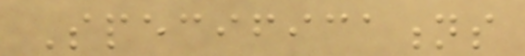Specifications
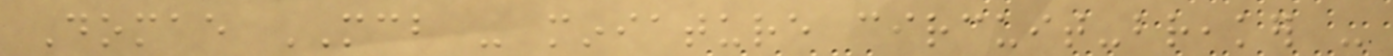Domae MCB - miniature circuit-breaker -
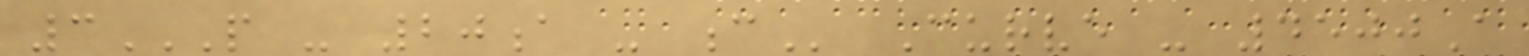3P - 20A - C Curve - 4500A
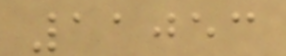11053
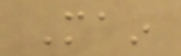Main
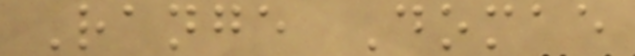Range Domae
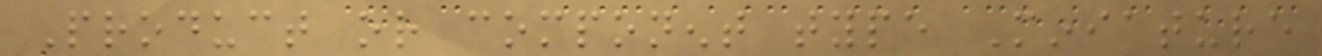Product or component type Miniature
